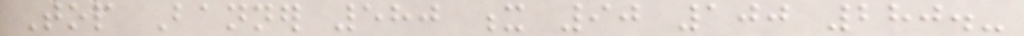Top Banner 580 x 90 100 280.-
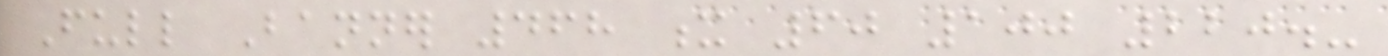Full Banner 468 x 60 100 220.-
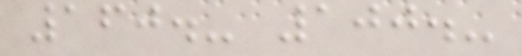160.- 100.-
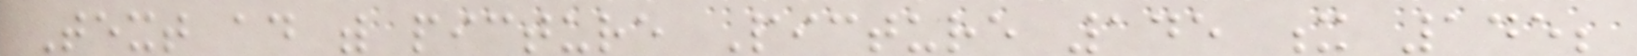Text ad with picture Picture 145 x 145;
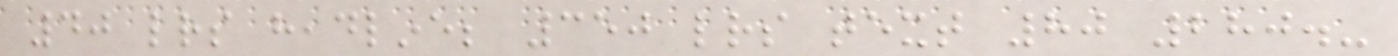40 letters headline; 350 letters text 80 280.-
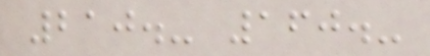210.- 160.-
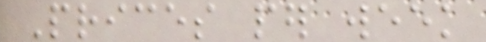Prices per week
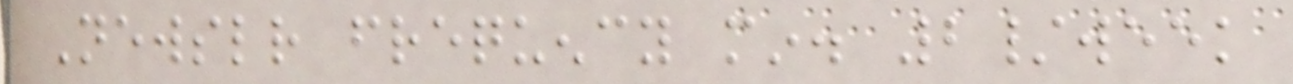Newsletter frequency min. 2/week
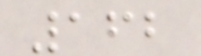162
